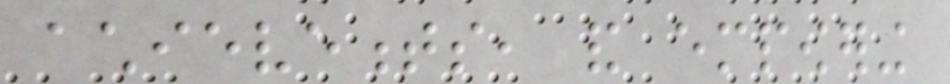achievements, and empowering
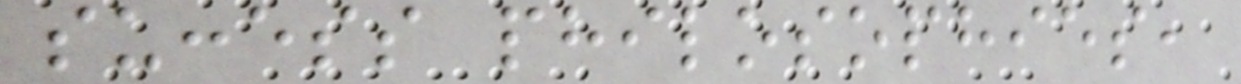success philosophies,
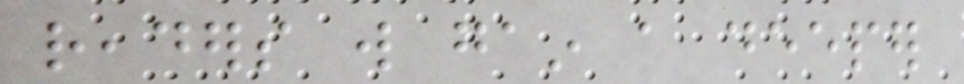readers will gain a deeper
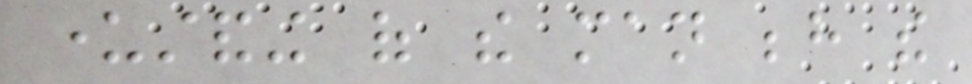understanding of the man behind the
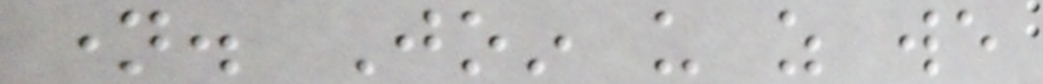name. Join us as we
